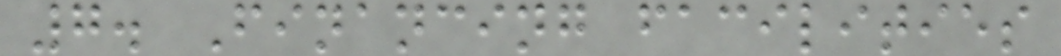7. Financing facilities
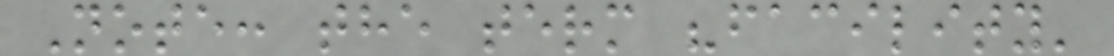Note: the term "facility'
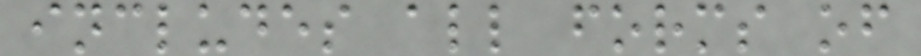includes all forms of
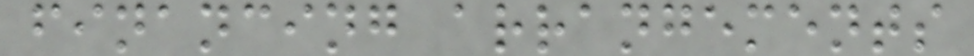financing arrangements
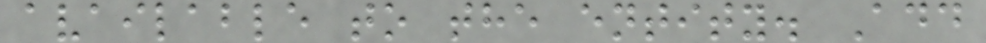available to the entity. Add
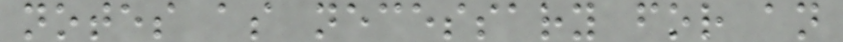notes as necessary for an
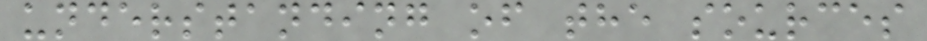understanding of the sources
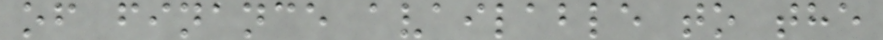of finance available to the
